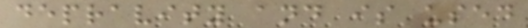depravity and is used
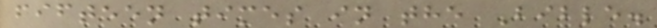fifteen times in the Bible.
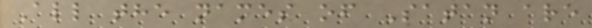All the names of Satan are
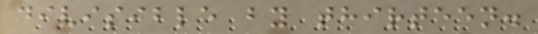divisible by thirteen.
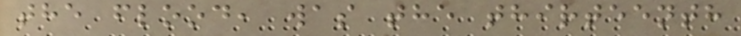the flood, was the thirteenth
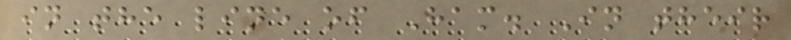in the line of Ham. In their
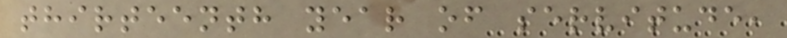thirteenth year of servitude,
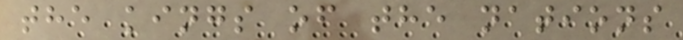the kings of the nations
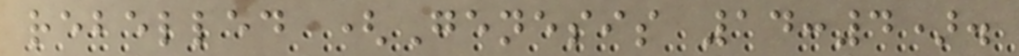rebelled (Genesis 14:4).
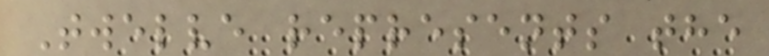Twelve represents the
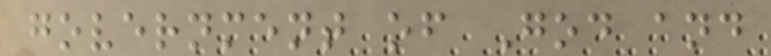government of God and
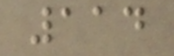114
